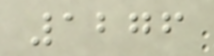1276
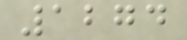1274
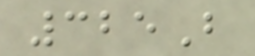325B
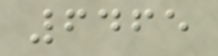6465
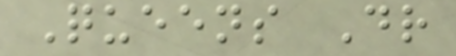Queens Dr
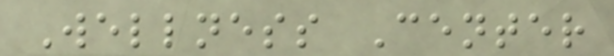Wellness Center
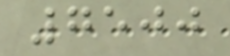7500
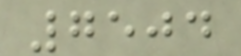7504
